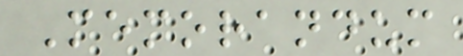Memorandum
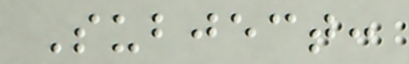Subject:
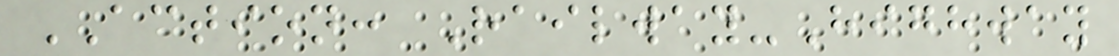ACTION: Railway-Highway
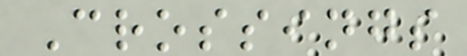Crossings
